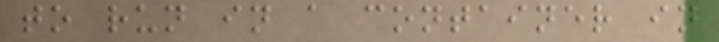to run in a container in
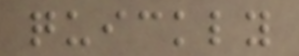quickly
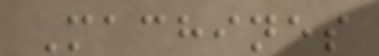Machines
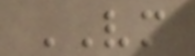VM
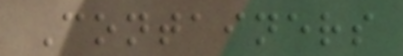Containers
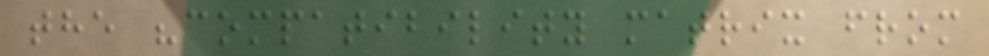the "compatibility matrix from
